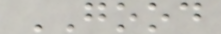GOOD
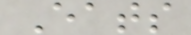Eats
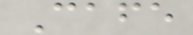Cafe
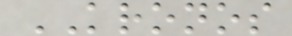KRONOS
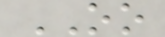OO
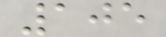105
